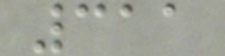311
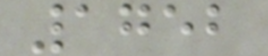1752
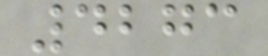4273
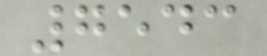7543
